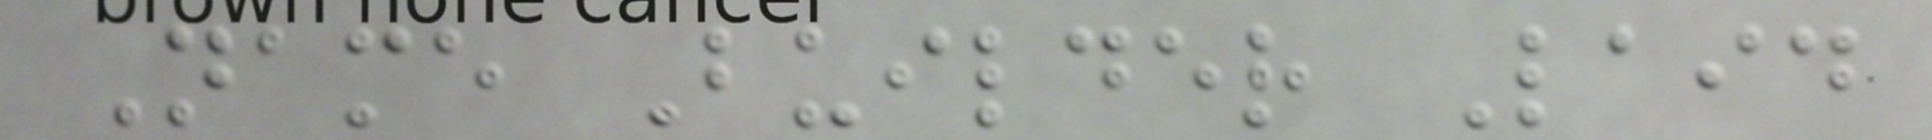Name Builder Laid
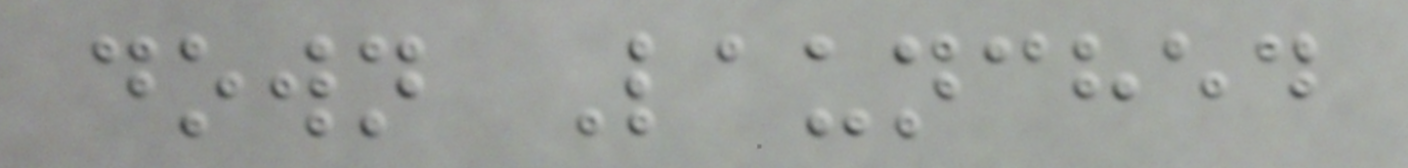down Launched
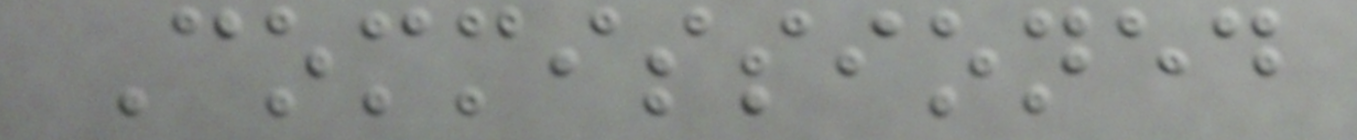Commissioned
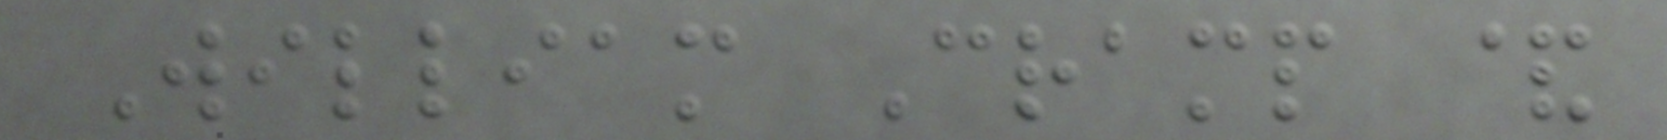William Cramp &
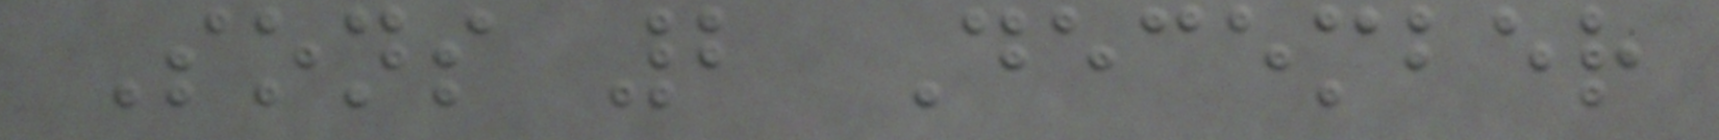Sons 2 December
